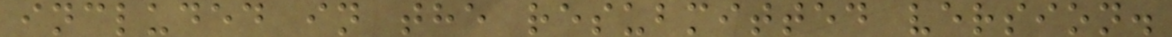included in the resubmitted version.
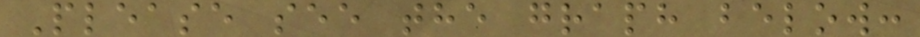Please see the graph below:
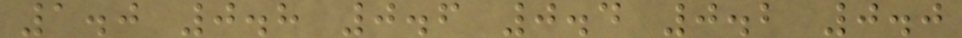1.0 0.8 0.6 0.4 0.2 0.0
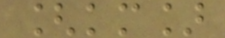[km]
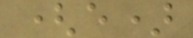(e)
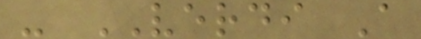- VERDI A
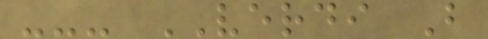--- VERDI B
